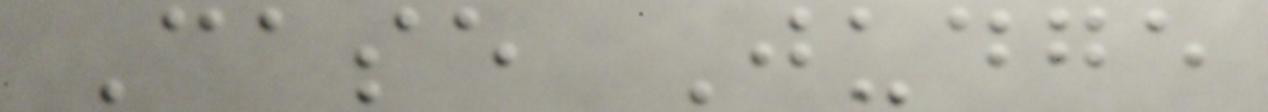Case Judge
